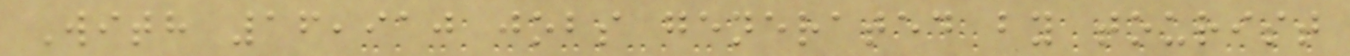With 16,910 jobs generated by tourist
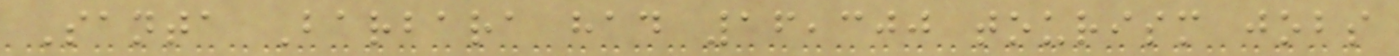Santa Barbara had 16,300 tourism jobs
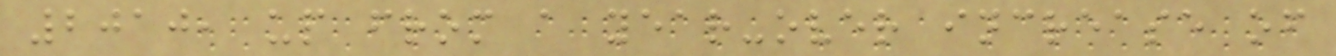2010, up from a year-over increase of
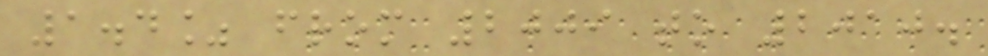1.4% from 2009 to 2010.
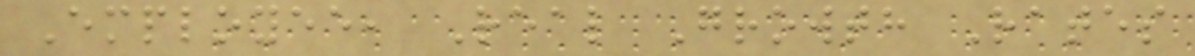Employee, Real Growth Rates
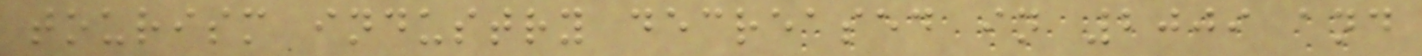tourism industry decreased in 2009 and
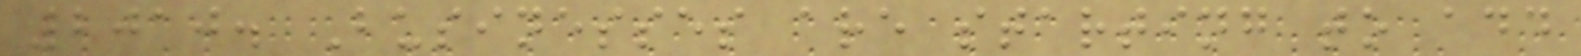2010. Businesses are starting to add
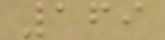169
